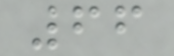66
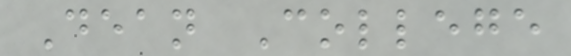Dean College
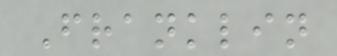Franklin
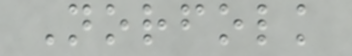Norfolk
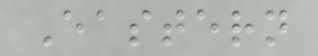Eastern
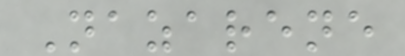Nazarene
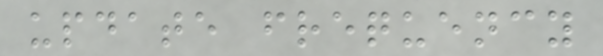update frequency
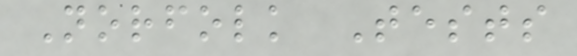Norfolk Tests
